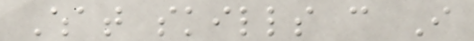What skills can I
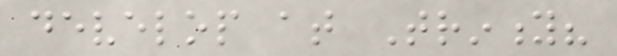develop at Trinity?
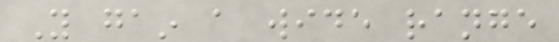You gain a wide range
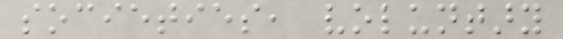societies, voluntary
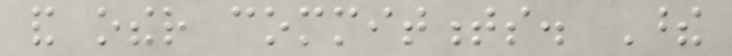and other commitments. These
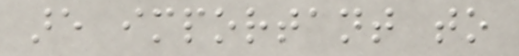are important to
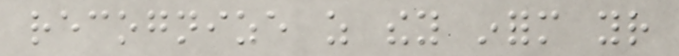recognize as they inform your
